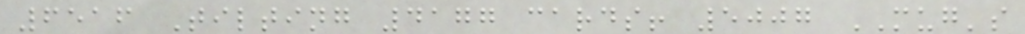6516 Tilting 4177 cards! 5007 MUG's
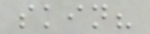skin?
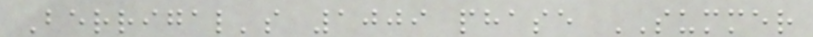Berrigal's 1009 phase SUMMER
